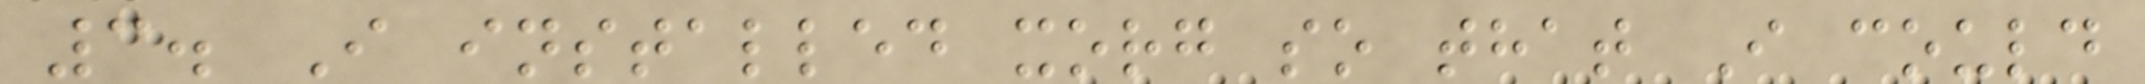3. I installed xorg so that I could
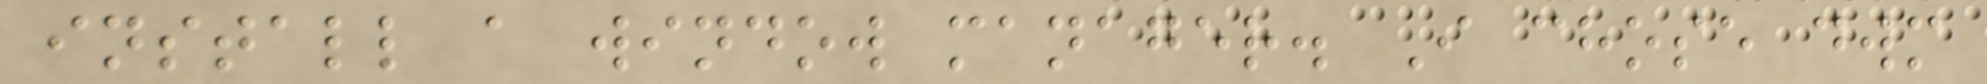install a window manager. I chose dwm
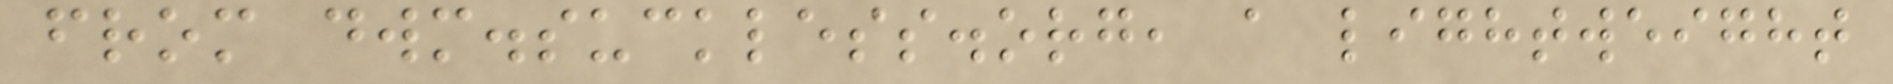from dwm.suckless.org, a lightweight
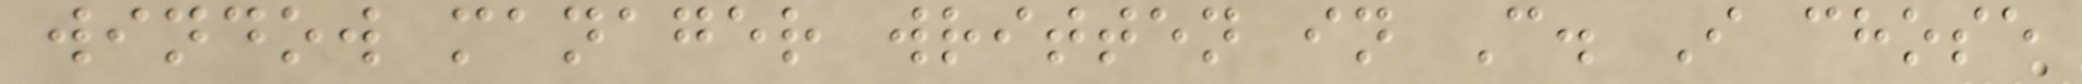window manager written in C. I chose
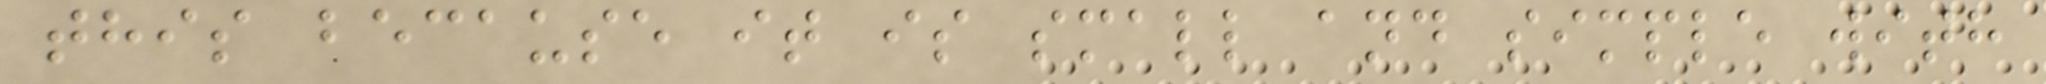this because it is small and simple with
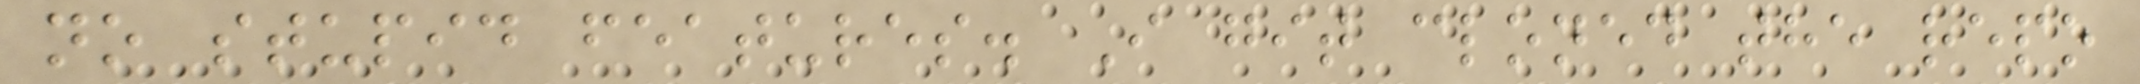no stupid features. I git cloned the repo
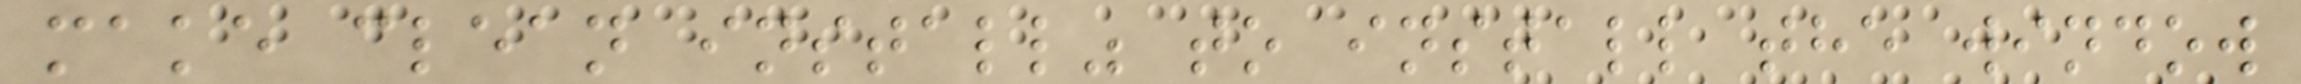make clean install" to install the window
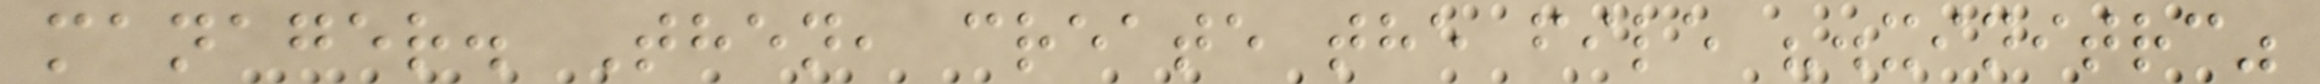manager. Then, create the file ".xinitrc"
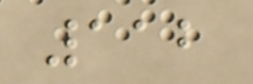112
